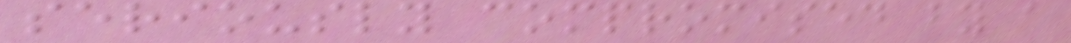seriously compromised by a
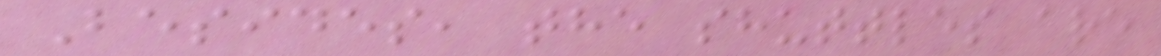Besides, the shuttles are
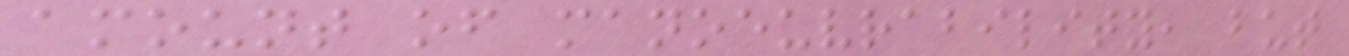amount of manoeuvrability, but
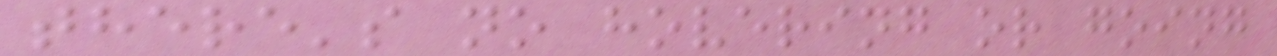there's no hovering or going
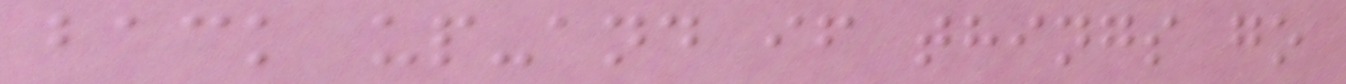back up-and if things go
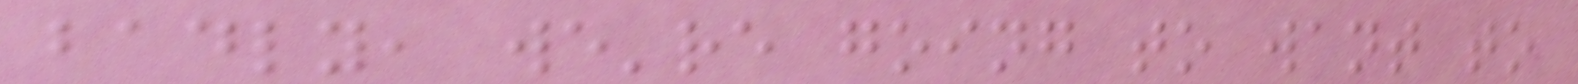badly, we're going to want to
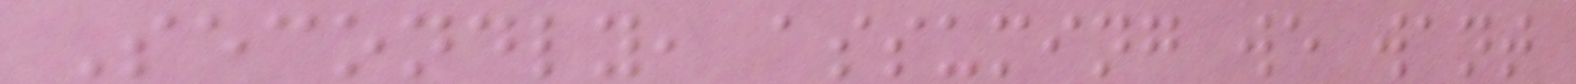Secondly, assuming we want
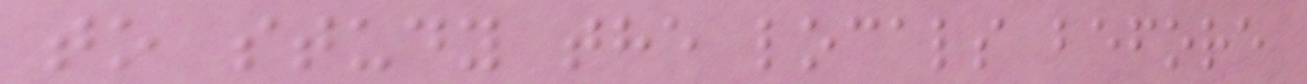to study the locals before
